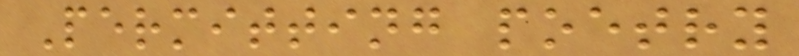Permitting poetry
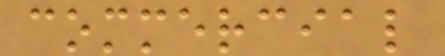commercial
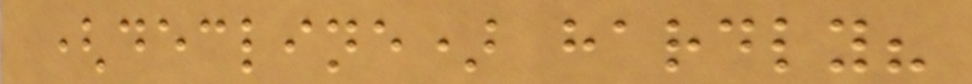(decline) hardly?
